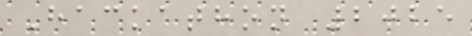Hackathon 2025
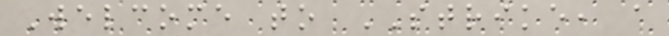Welcome to STRIKE, a
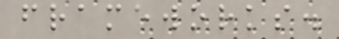frameworks.
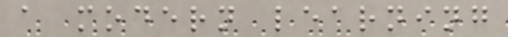a modern learning
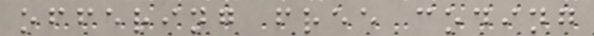offering free coding
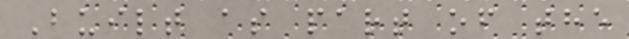Built as part of the
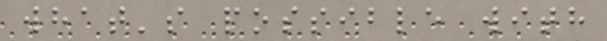what's possible with
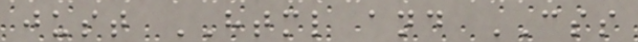just HTML and CSS
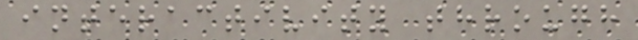interactivity through
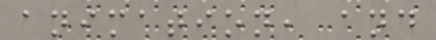animation, and
